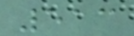513
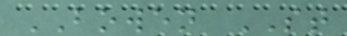BOWEN ST
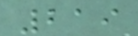219
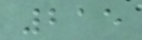215
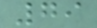79
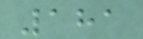181
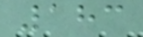183
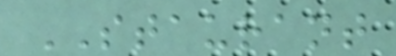STAURANT
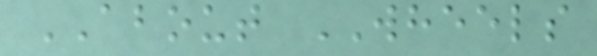ABOUT WHEELS
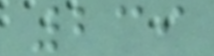239
